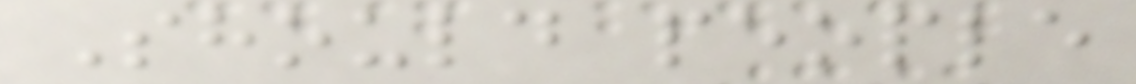Should people
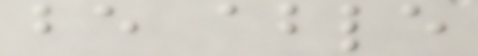be able
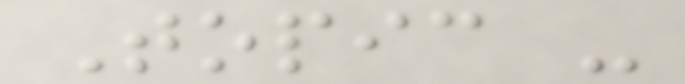Topic -
